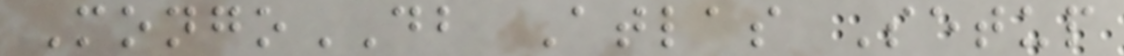MongoDB Atlas Setup
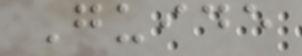Guide
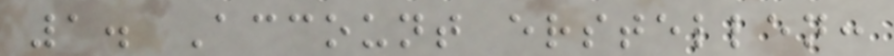1. Account erstellen:
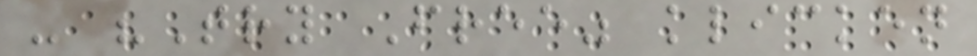- "Try Free" klicken
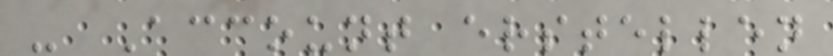- Account erstellen
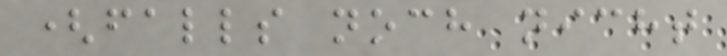(falls noch nicht
